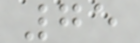75
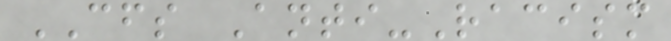CFS Anti-Racism
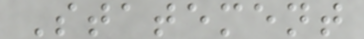Statement
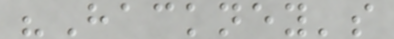"Hackney's
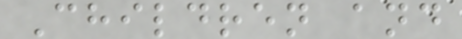Children and
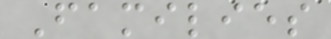Families
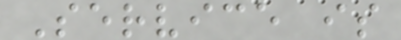Service is
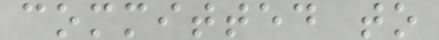committed to
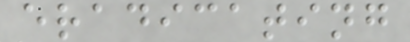eradicating
